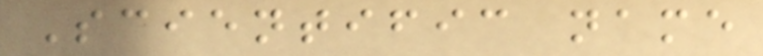Scientific name
